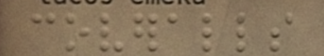coveralls
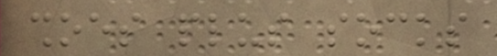shoes plus socks
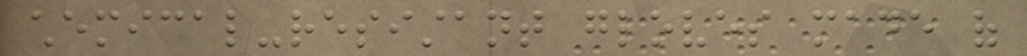chemical-resistant gloves made of
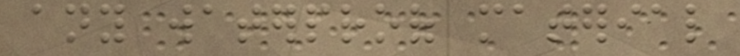any waterproof material
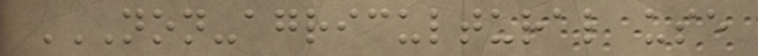NON-AGRICULTURAL USE
